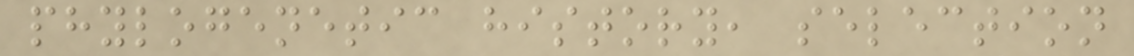phylogenetic history, selection
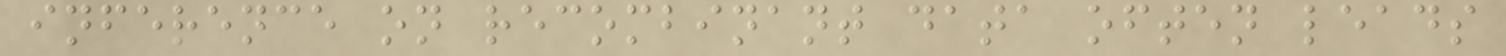inference on recombinant data often leads
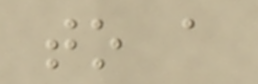to a
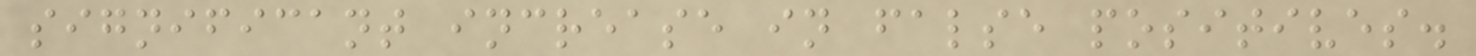significant increase in false positives.
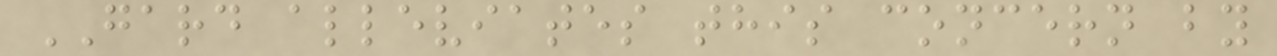GARD alleviates this concern by
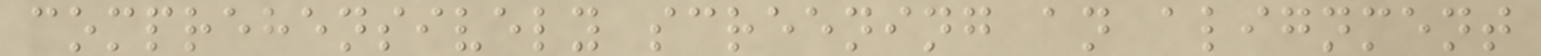comprehensively screening an alignment
